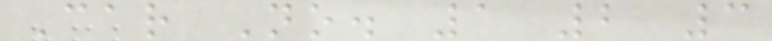Car No. 1 2 3
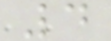4
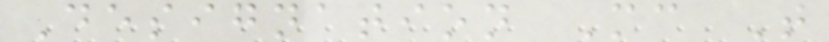Designation Mc T
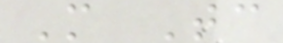M Tc
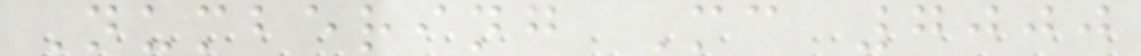Numbering Mc 7000
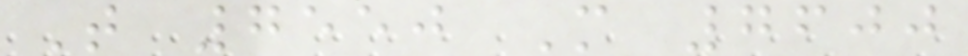T 7550 M 7600
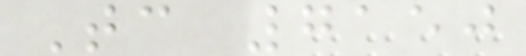Tc 7150
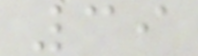39
